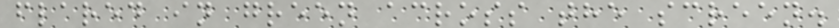flared in green across the screen.
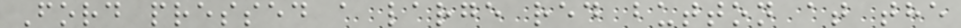Ford pressed a large red button at the
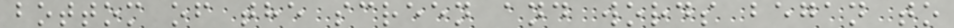bottom of the screen and words began to
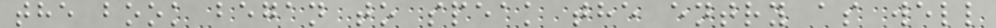the book began to speak the entry as well
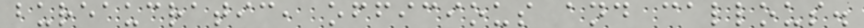bureaucratic, officious and callous.
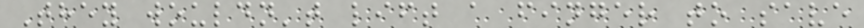They wouldn't lift a finger to save
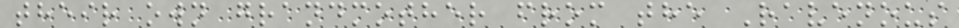their own grandmother from the Ravenous
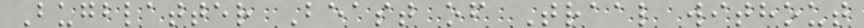Bugblatter Beast of Traal without
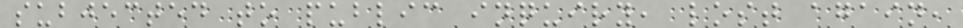subjected to public inquiry, lost again,
